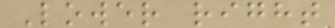Lower right
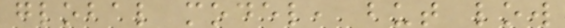global model, but low
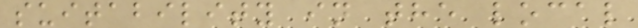suitability in the local
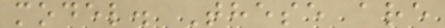model. These are
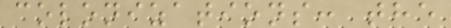colonizations: the
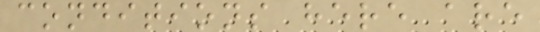conditions here are
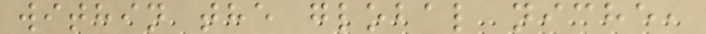within the global niche,
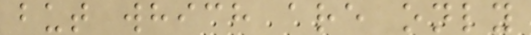but which are only
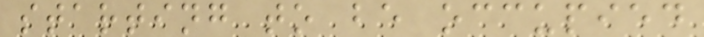starting to be occupied
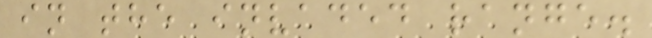in the invaded range.
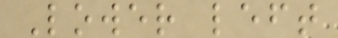Lower left
